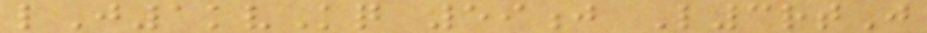lJ1kvKq 59j L3rtJ
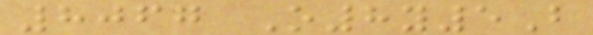8067 O8y5B
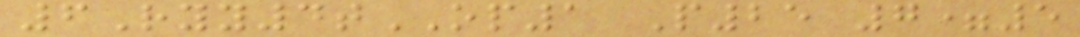6Ryy4tOP1 P25 7=5
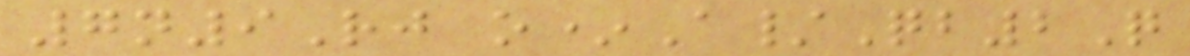7n9Rj o*A/Qb2Q
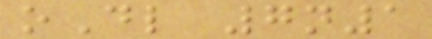oDl 7n1
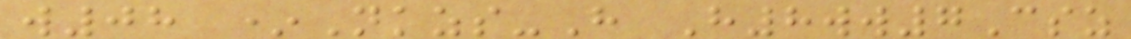w08 *Nkzs-H H8ww7Csz
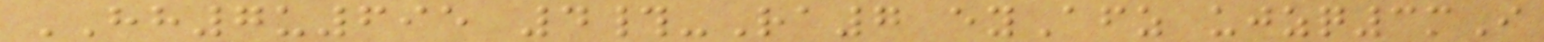HH7u695 4#-Ra7 eyAfz ujzq3mI
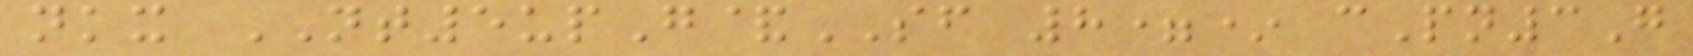nkx NT5upG&SF 8=* cPn3G
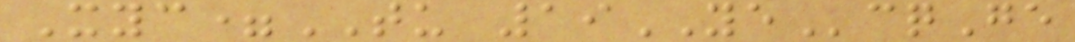Xyc=TU 19YEcqGe
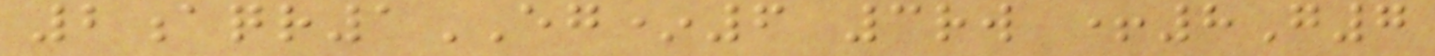2aqr1EG*6 3rw +8G7
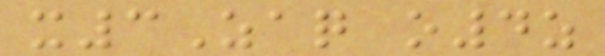x3Zaq o4z
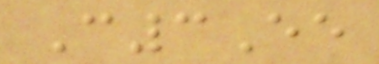C3Ee
